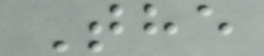The
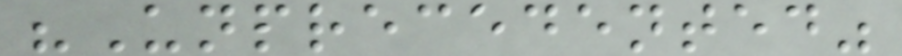"Unprecedented"
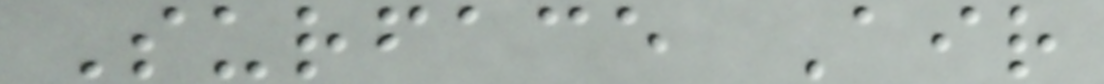Surface Air
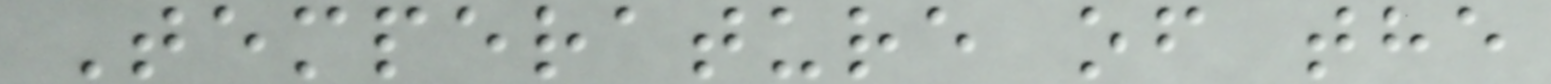Temperature of the
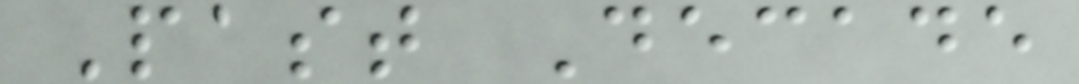Past Decade
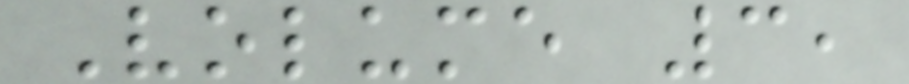Volume 3,
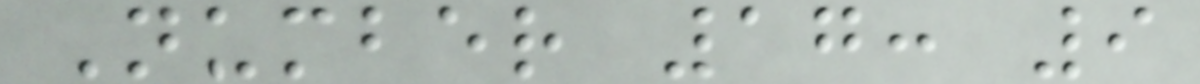Number 17: 9
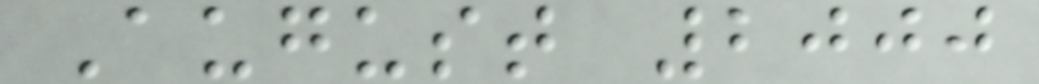August 2000
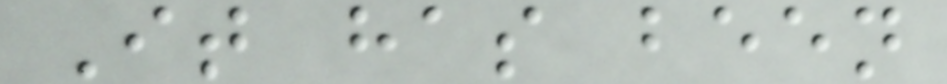It has been
